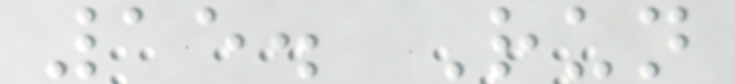15. Run
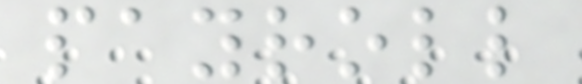payroll
